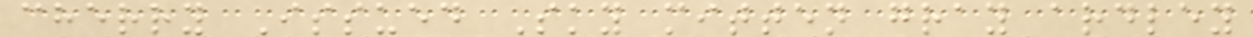cherry Issued Sky mitten gray ardley
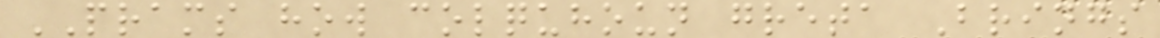PRAMS how colquhoun greta Brings
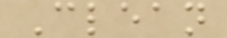Clean
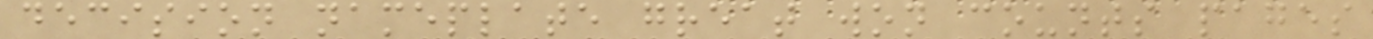decision nameplate great won counts pages
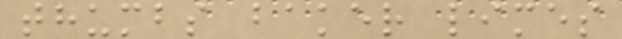thumbs baker limes
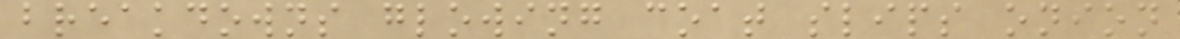breakdowns glowing coat slips onion
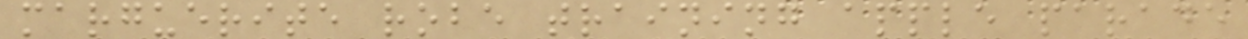marguerite robe training apple parade
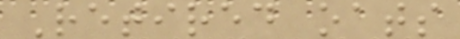Retired oats
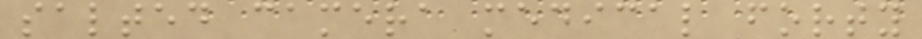salted camera medical forty
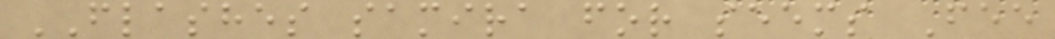FLASHES samira for seems Fee
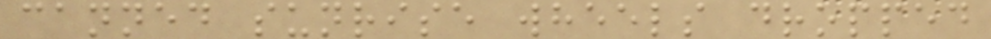canned sunrise wheels dropped
